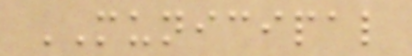MUNICIPAL
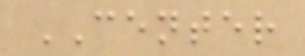CENTER
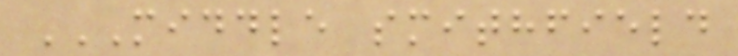MIDDLE SMITHFIELD
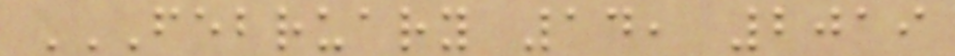FEBRUARY 14, 2019
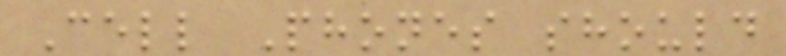Cell Phones should
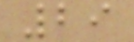29
